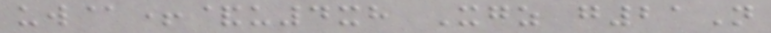uw@+&u4xh Xgz g21N
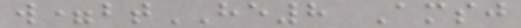w=btHE8 Amsj
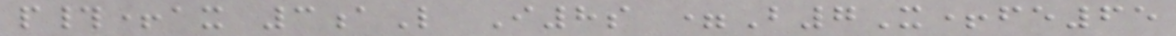p#+ax 3aL I8s =B7X+fe65
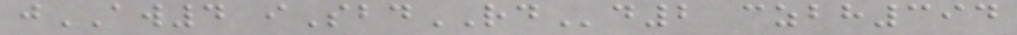jAW4 iSbdRDd2 czbh394
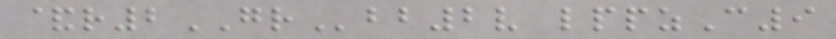&r2GRbb2v lppzC9
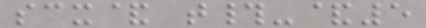scx& t#-&5
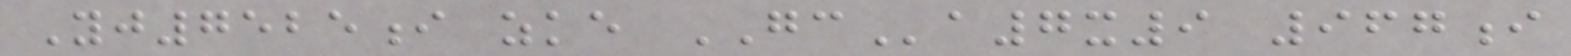Yj7525i zke GCa7x9 967i
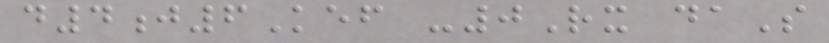d4j6Kef -0Rx daS
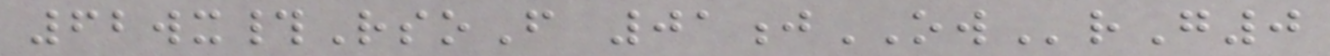62wx#RsoF 01jOWrG0
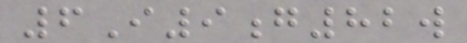6I9g82w
